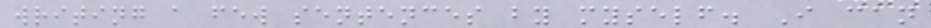writing a few sentences by myself. I can
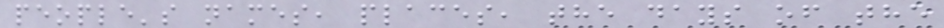people's names, places, the days of the
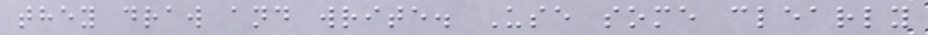they draw and write. Use some clearly
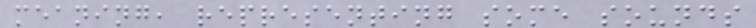meaning, representing some sounds
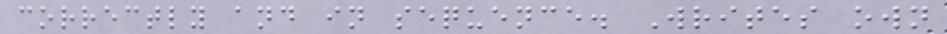correctly and in sequence. Writes own
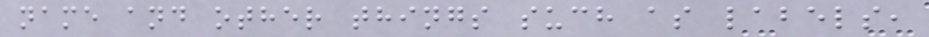name and other things such as labels,
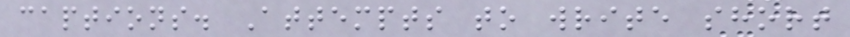captions. Attempts to write short
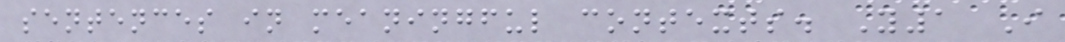sentences in meaningful contexts. Y1 I
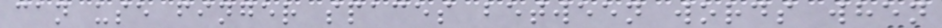can use finger spaces between words when
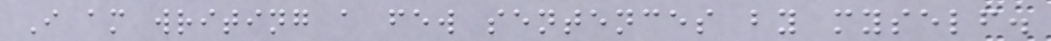I am writing a few sentences by myself.
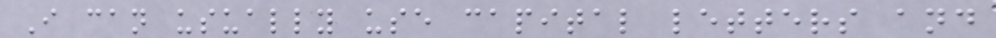I can usually use capital letters and
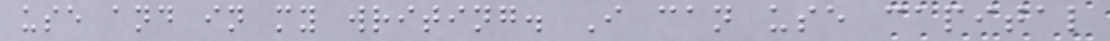use and in my writing. I can use capital
